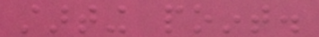starting point.
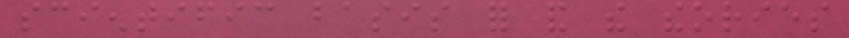scientific basis for and the theories
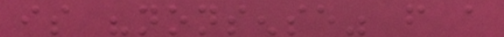is "nonsense" from a
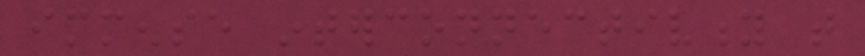immense interconnectivity that
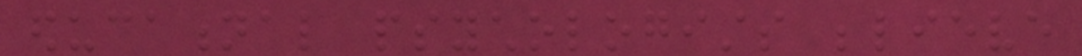educational psychologists believe
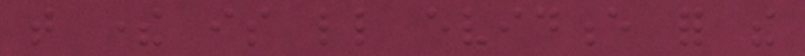that there is little evidence for the
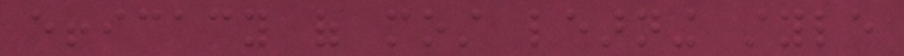efficacy of most learning style
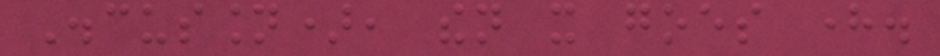Discussion), then it goes here.
